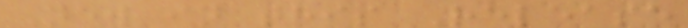New in this Release
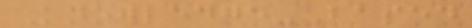Knowledge-Based
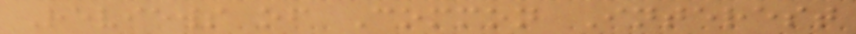Reviews of Common Interest
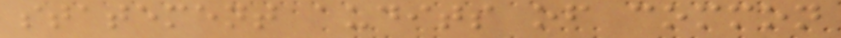statement audits of common
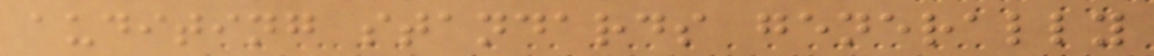auditing standards generally
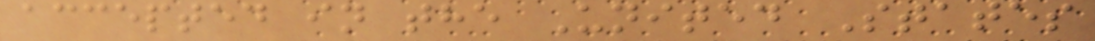accepted in the United States
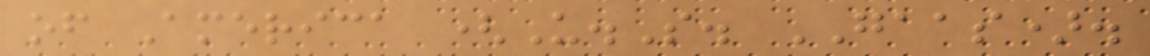of America (U.S. GAAS).
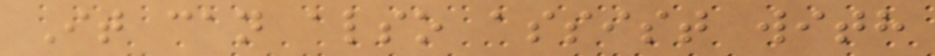It can also assist with
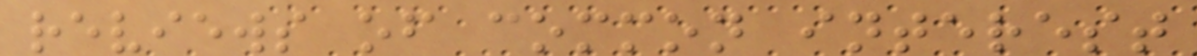reviews of common interest
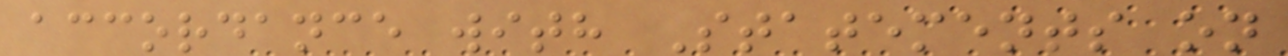accordance with Statements on
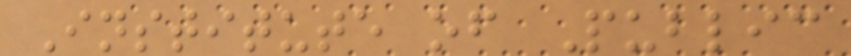Institute of Public
